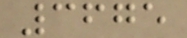3675
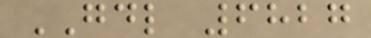GDL 6827
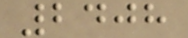2408
